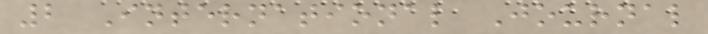2 International Journal
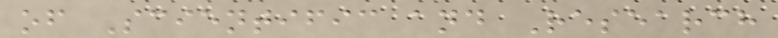of Scientific and Research
